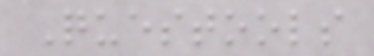Questools
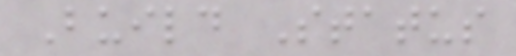Build Status
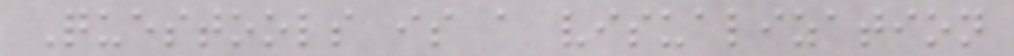Questools is a visualization
